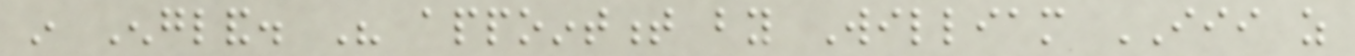in England. His appointment by William III as
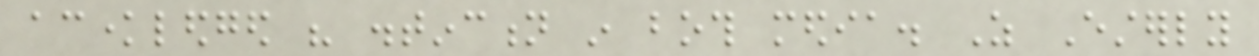acknowledged his distinction in both media. As Esterly
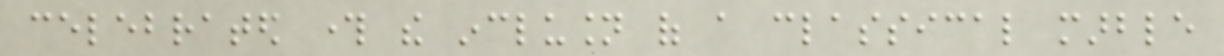celebrated through the inclusion of a classical marble
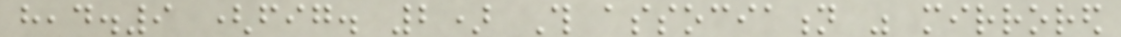head.9 (fig. 2) This association was mirrored
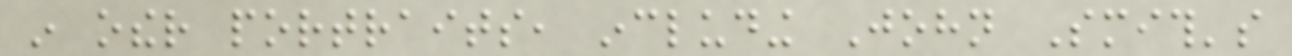in other portraits, including John Smith's
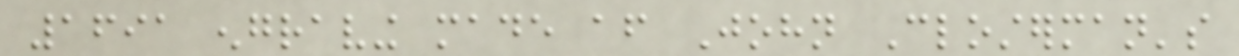1691 engraving made after John Closterman's
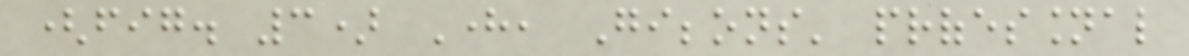(fig. 3) Here, Gibbons' professional
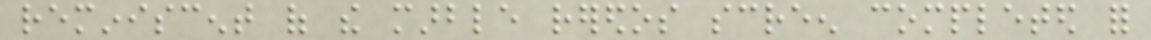reminiscent of the marble reredos screen completed for
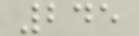245
